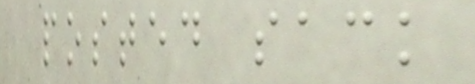posted sack
